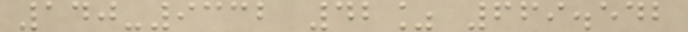140-9332 42% 669.542
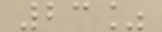23%
